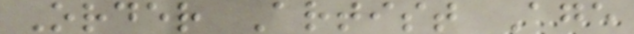Order Artist Age
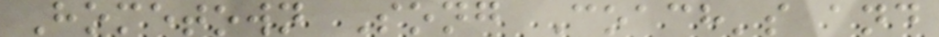Hometown Song Coach's and
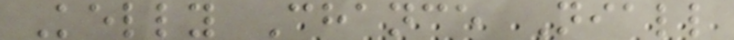Kelly Chance Niall
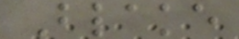Blake
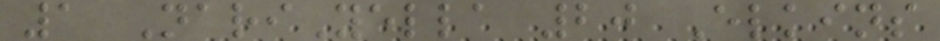1 NariYella 20 Elkins
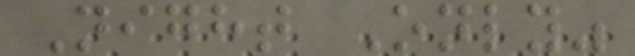Night Only"
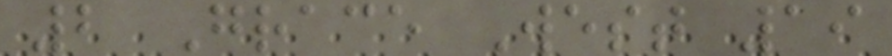2 Grace West 19
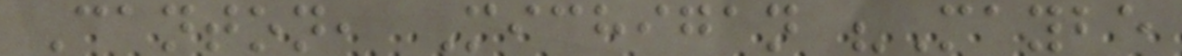Canton, Michigan "Maybe
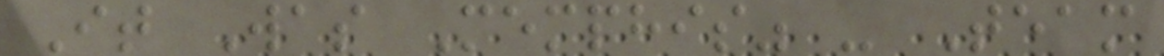It Was Memphis" - Team
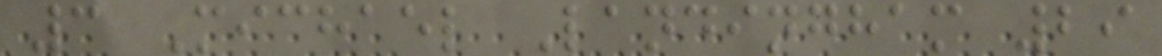3 Michael Landingham 29
